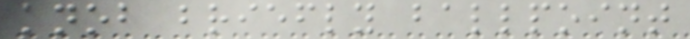knob briefly ballpoint
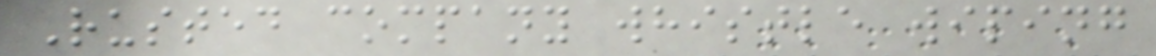Rusted company whistle wiping
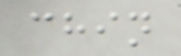chin
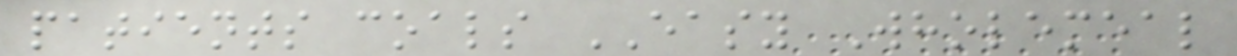patients coals EASY Wholemeal
